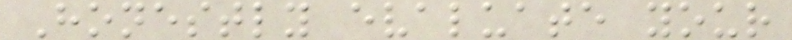Honestly evaluate your
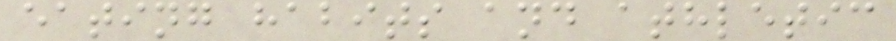eating habits and athletic
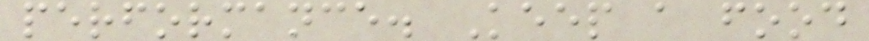performance. Keep a food
